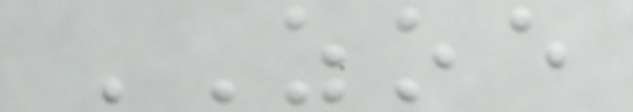ZOE
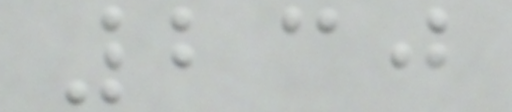230
